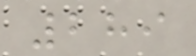289
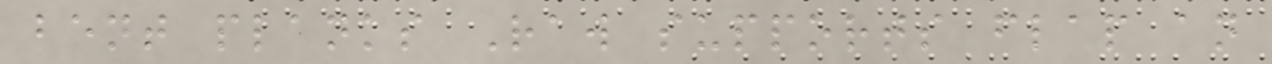bent planks Raw supports flap an
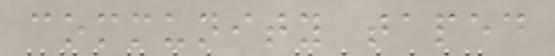community taped
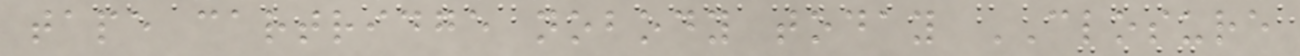tape cartridge nobody today CLOSURE
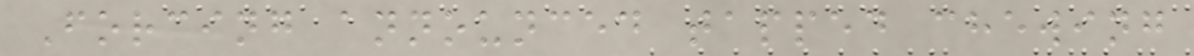Forcing announced tapped chewing
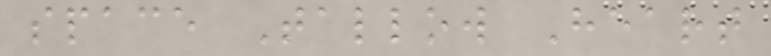space Tallow Heart
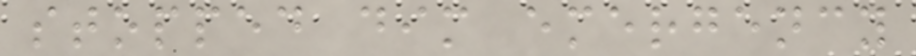stopped dim emergency
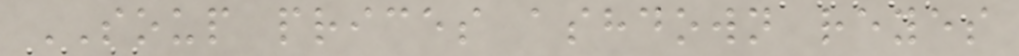SOUP prices ashdown reyes
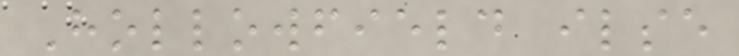Hollowfield ilse
